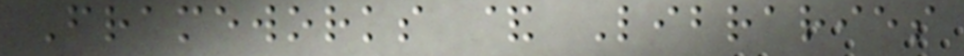Frameworks & Libraries
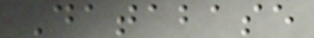Database
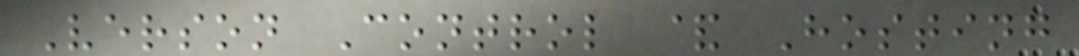Verson Control & Hosting
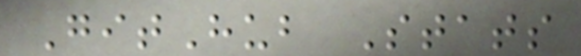GitHub Stats
